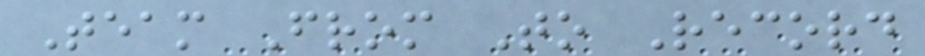Team From To Record
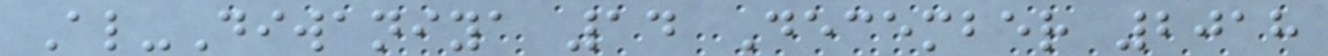Al-Diwaniya 14 December 2018
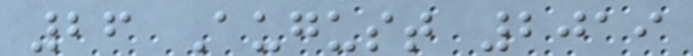26 August 2019
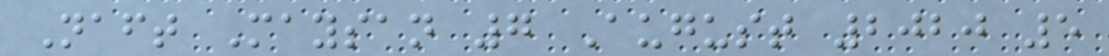Naft Maysan 7 August 2020 5
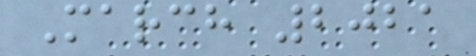March 2021
